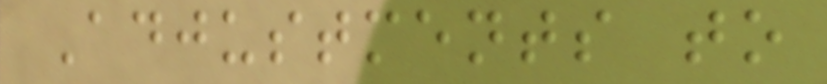Adjustments to
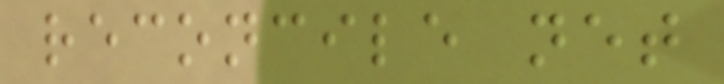reconcile net
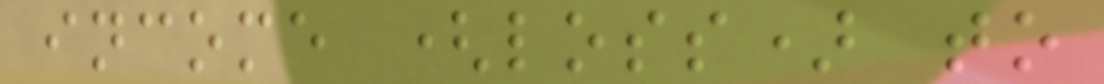income (loss) to
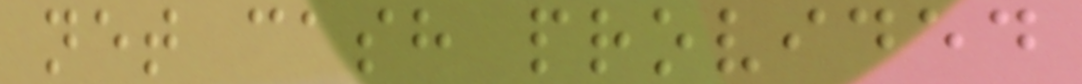net cash provided
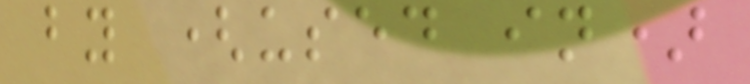by (used in)
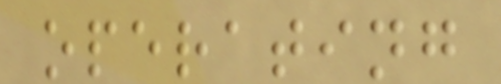operating
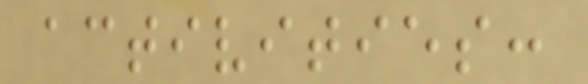activities:
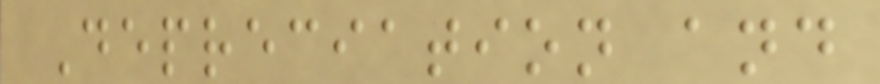Depreciation and
